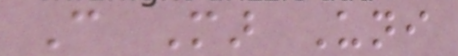Can Mar Uni
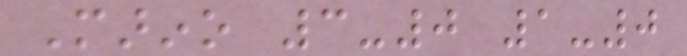Marino 3-0 1-0
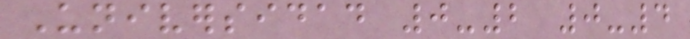Universidad 0-2 0-4
